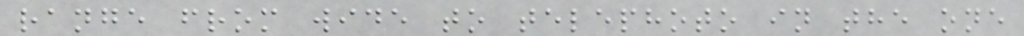range from wide to telephoto in the one
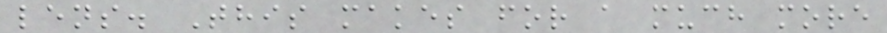lens. This makes for a much more
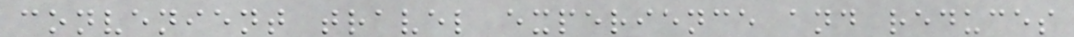convenient travel experience and reduces
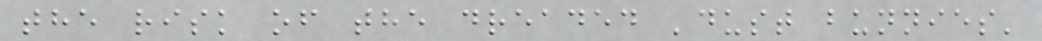the risk of the dreaded 'dust bunnies'
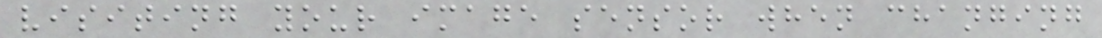visiting your image sensor when changing
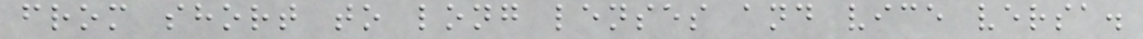from short to long lenses and vice versa.
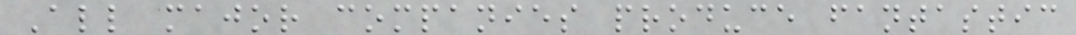All major companies produce fantastic
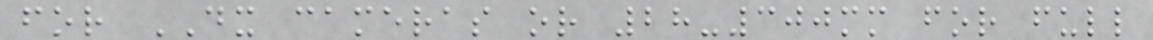for DX cameras or 28-300mm for full
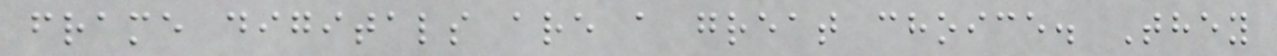frame digitals are a great choice. They
